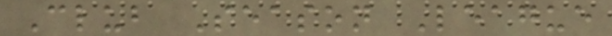Club Season League
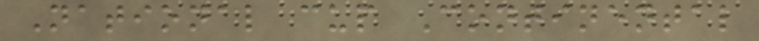National cup Continental
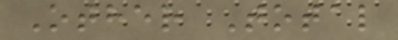Other Total
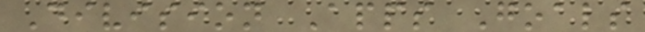Division Apps Goals
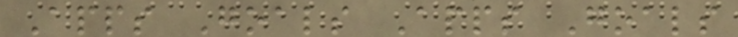Apps Goals Apps Goals
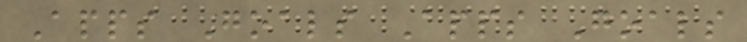Apps Goals Apps Goals
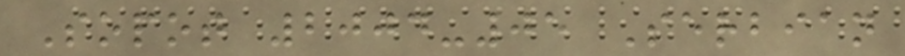Sopot 2004-05 Serbian
